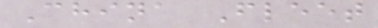China Fleet
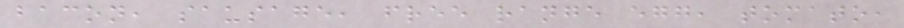bacon, sausage, free range egg, tomato,
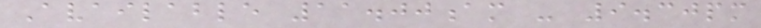Available 11.00am - 9.30pm
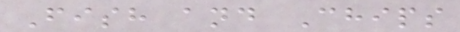Fish and Chips
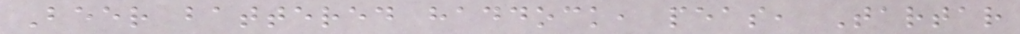Beer battered haddock, peas, Tartar
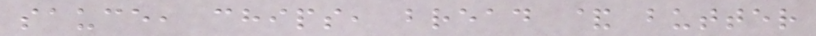sauce, chips, bread & butter
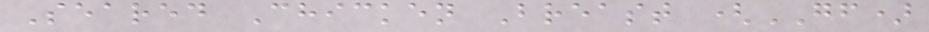Seared Chicken Breast (GF)
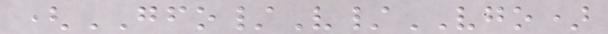(GFO/V/VGO)
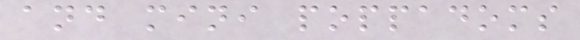and mini poppadoms
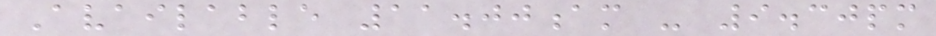Available 11.00am - 9.30pm
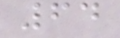64
